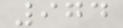974
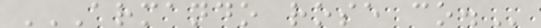ARMANDO ROSE CO.
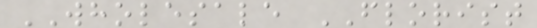WHOLESALE FLORIST
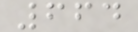664
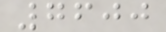7600
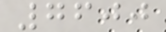7600
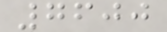7600
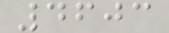4603
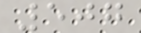507
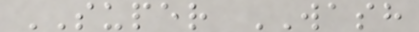SUPER WASH
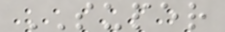SUPER
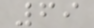69
